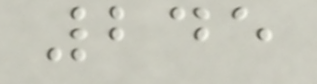245
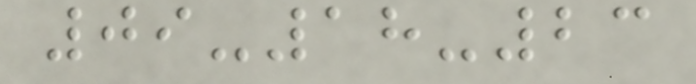09-18-23
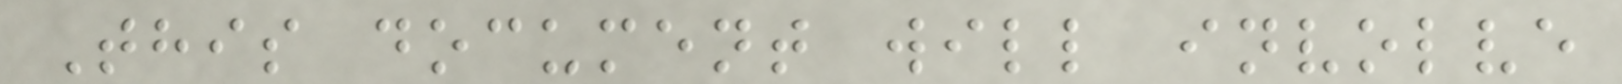This document will involve
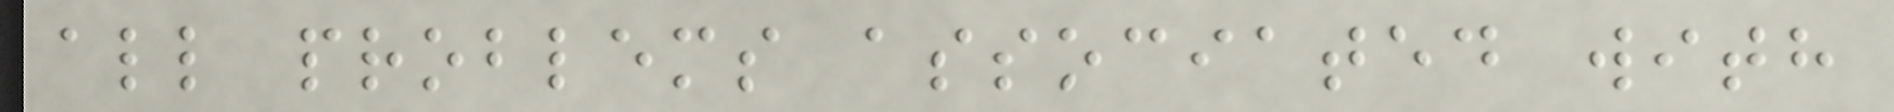all problems associated with
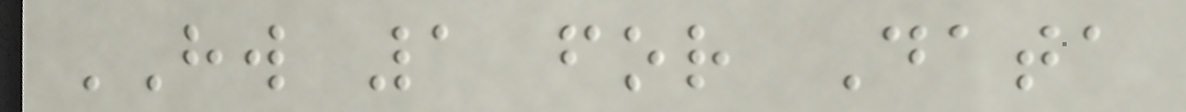HW 1 for Data
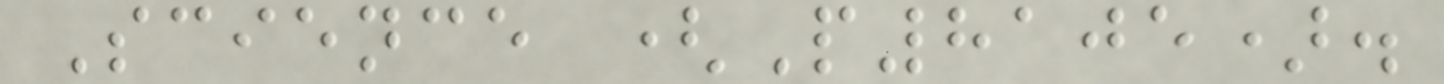Science (P8105).
